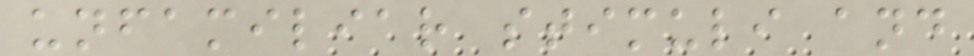unfamiliar stimuli and
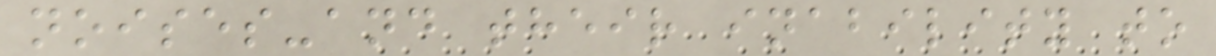noises-and their inability to
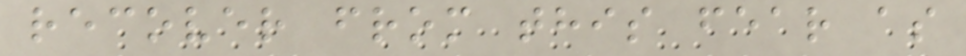recover from this fear as
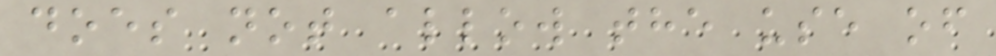does not allow the use of
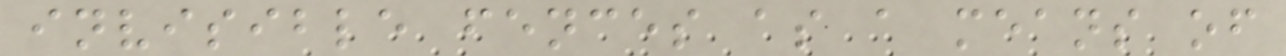invisible fences as a means of
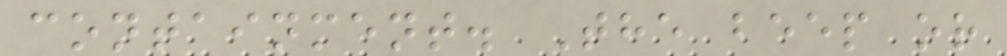containment. The beep or
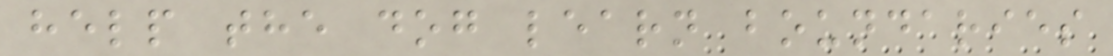help the dog learn boundaries
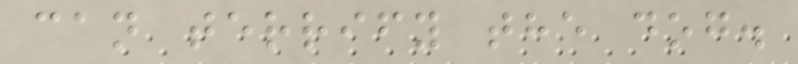can terrify the dog.
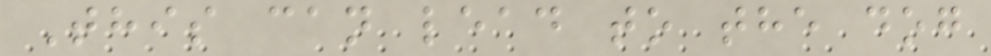This can lead to the dog
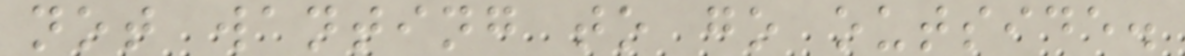not wanting to go outside.
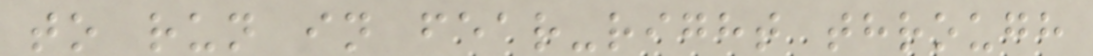to run in fear-right through
